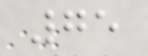75
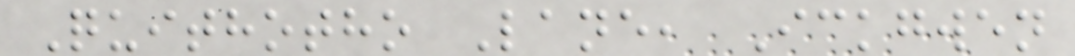Quithotho Lane, Ickgwen
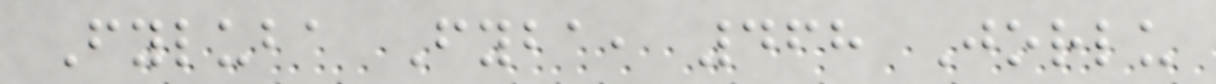Fyluba Fyba, 468 Jorlu
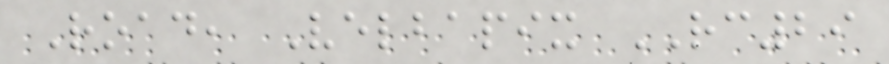Road, Velbapix RC29
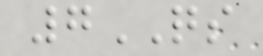7QS
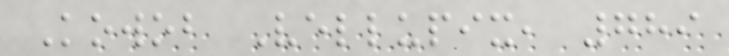Kowob Vellupix, 789
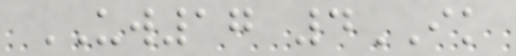UW17 4IK
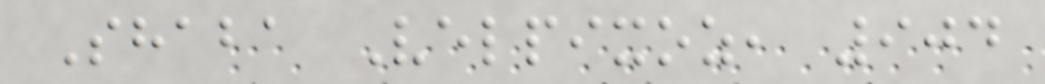Shaba Velpixoz, 904
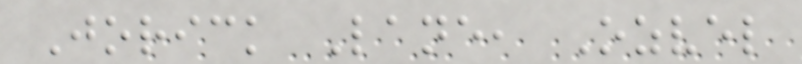Jorick Lane, Ozvel
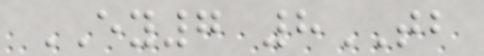EY7 8TB
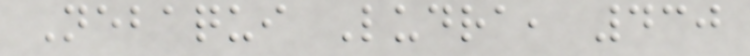Nebaqui Ludra, 430
